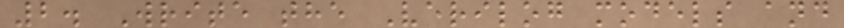2. Write the Verilog models and
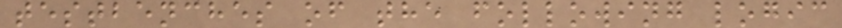testbenches of the following logic
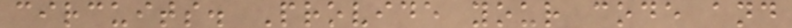circuits. Provide your code and
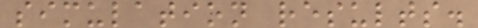simulation results.
